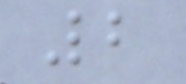2
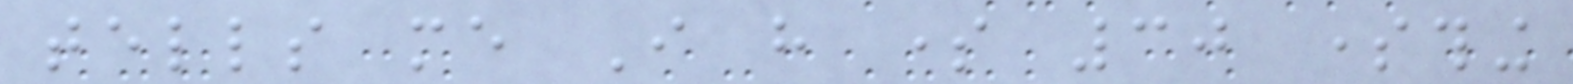tells me I have some 30 something
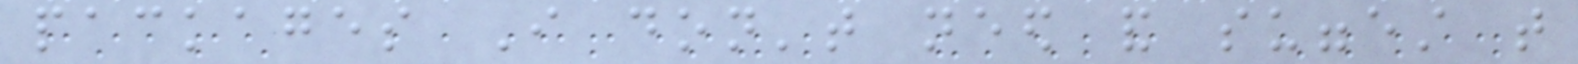packages I don't need and suggest that
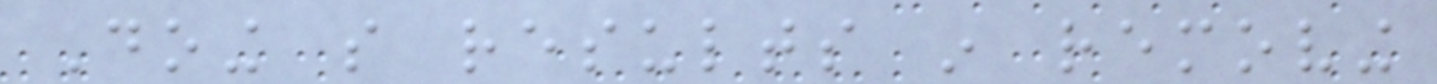Doing so results in removing
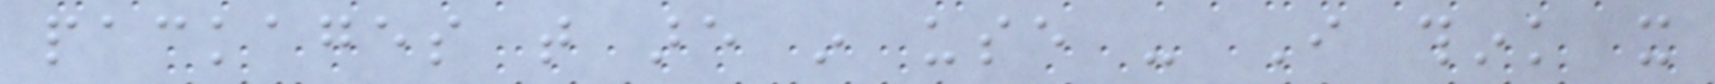packages that are in use - I think it
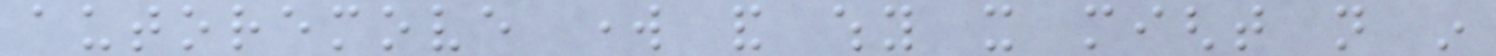autoremove work and why it might not in
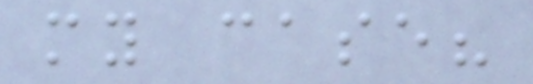my case?
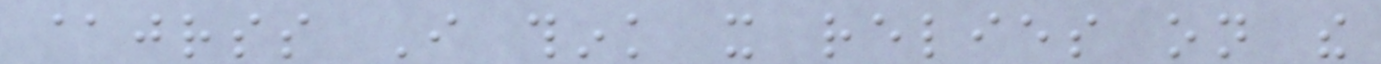@jrss I think it relies on the
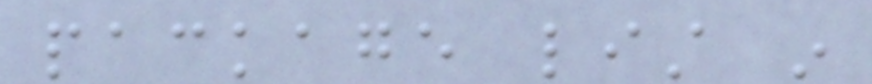package list in
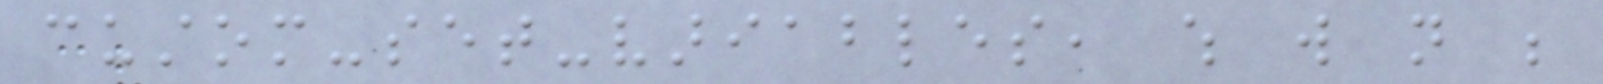custom-set-variables, which will not be
